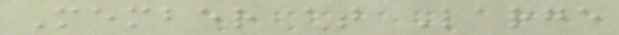Member at Large
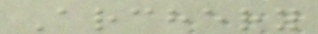Archery
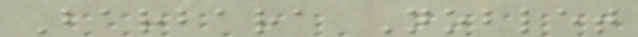Barbara Noblet
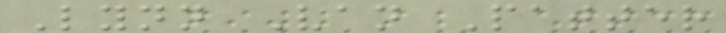Lynn Van Patter
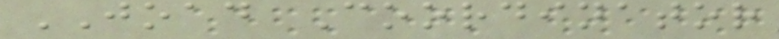JOAD Coordinator
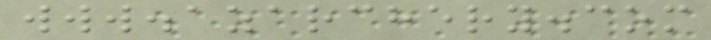www.azarchery.com
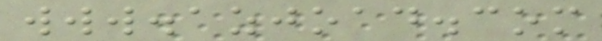www.azjoad.com
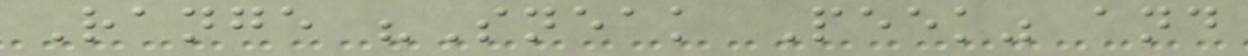Range "Sneak Peek" and
